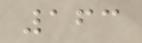163
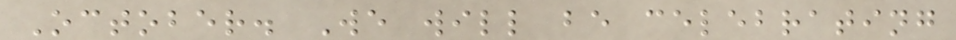October. We will be celebrating
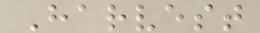Harvest
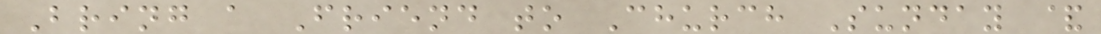Bring a Friend to Church Sunday &
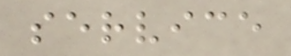service
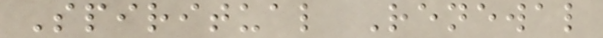Spiritual Renewal
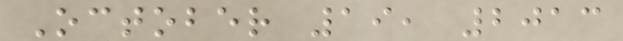October 19, 2013
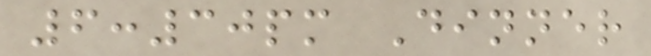6:30pm Dinner
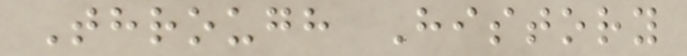Through History
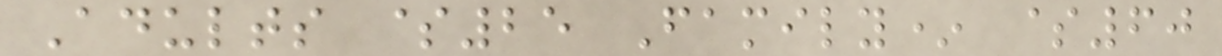Adults $25 Family* $60
